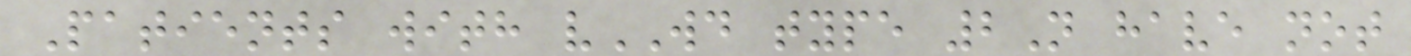Patients with vWD type 2N have not
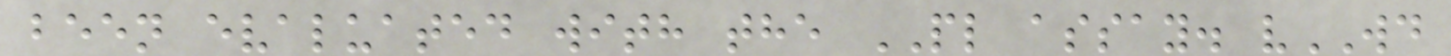been evaluated with the PL assay. vWD
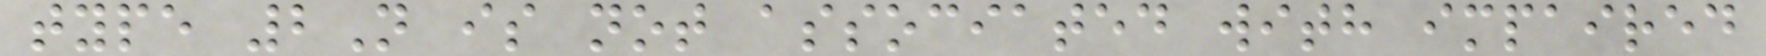type 2N is not associated with impaired
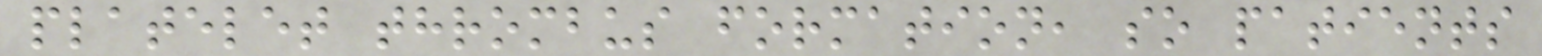platelet thrombus formation, so patients
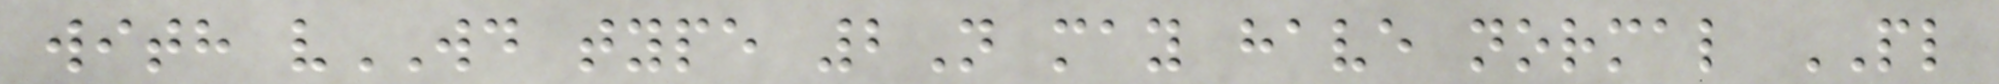with vWD type 2N may have normal PL
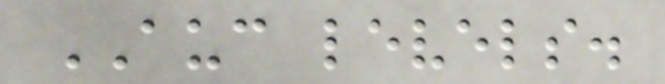AUC levels.
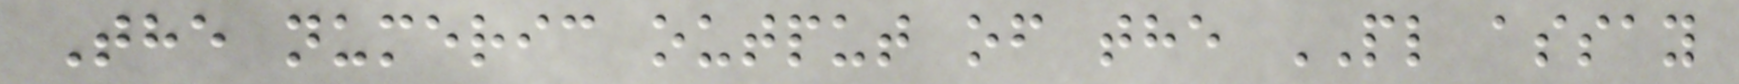The numeric output of the PL assay
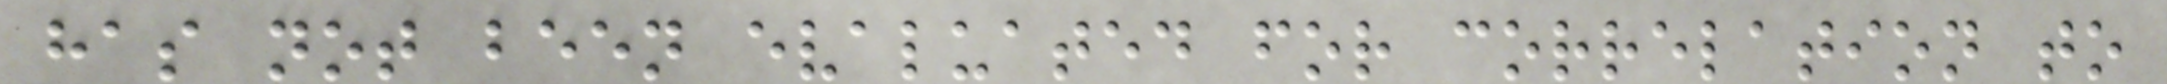has not been evaluated for correlation to
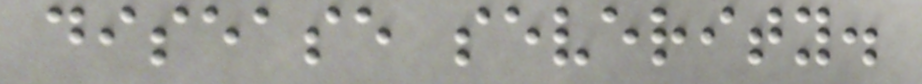disease severity.
